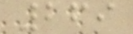269
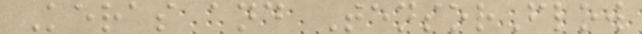Keras and TensorFlow
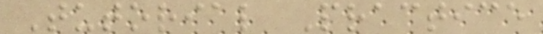Tutorial Practice
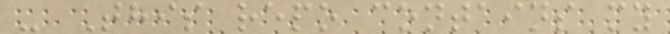- This repo contains my
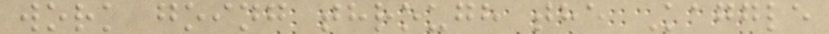work going through the Kaggle
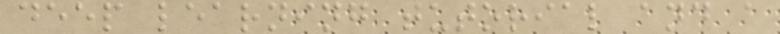deep learning tutorial and a
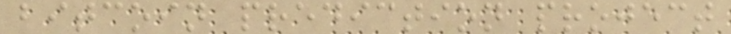bitcoin prediction project
